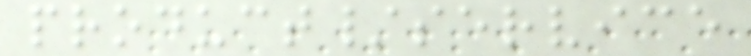product/service
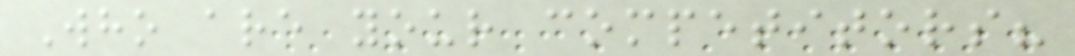Who are your competitors?
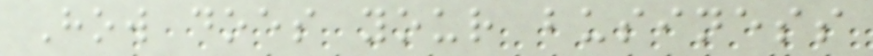How does your business
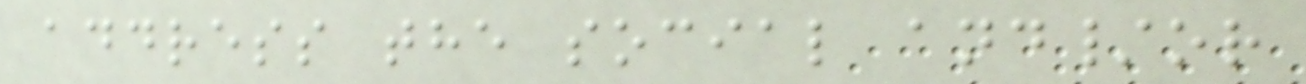address the social and/or
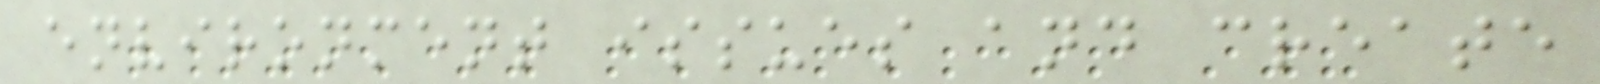environment issues and create
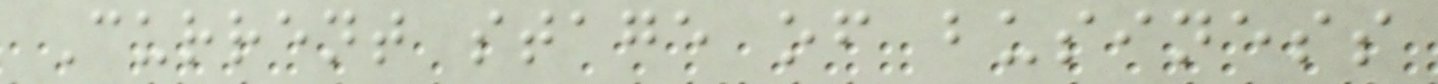Current stage of business
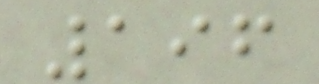196
